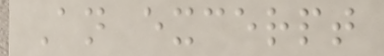An excerpt
